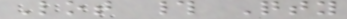Lot # Qty
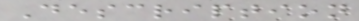Description
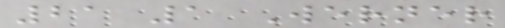21 1 Werner
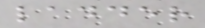ladder
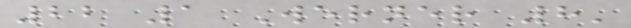22 1 Werner 8'
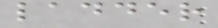ladder
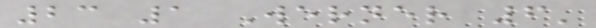23 1 Werner 6'
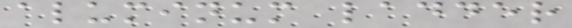aluminum ladder
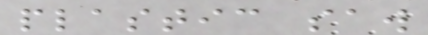plastic saw
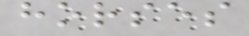horses
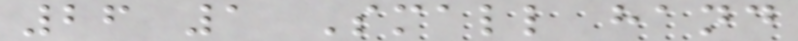26 1 Small hand
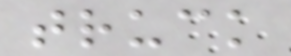truck
